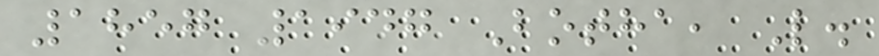1857 1947 Botha, L.
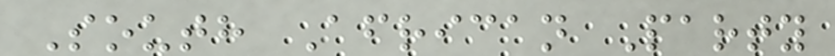South African Party
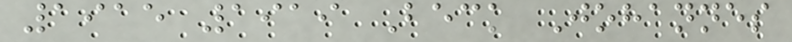1915 1919 Beck Johannes
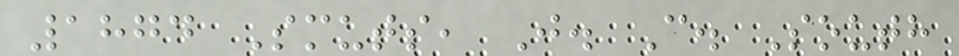1874 Smuts, J. C. South
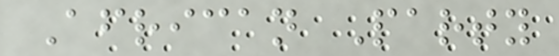African Party
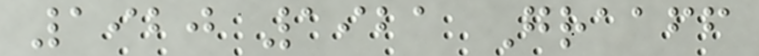1920 1921 Graaff
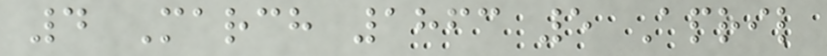4 March 1863 5 April
